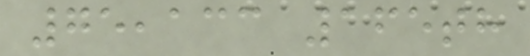75,133 165th
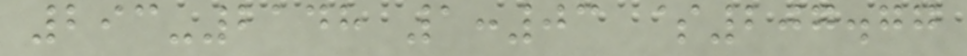293-2148 1:03 $207.77
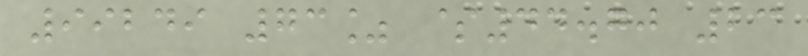99249 73% $44.70 23
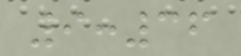9:36
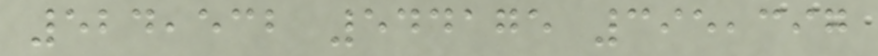524,532 544175 395,397
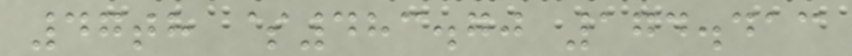47th $483.70 174.413
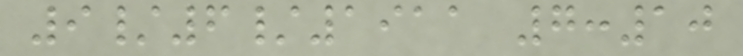9/6/1911 7:10
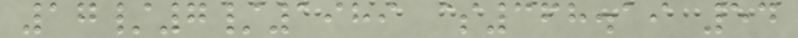17/7/1989 $368.19 54
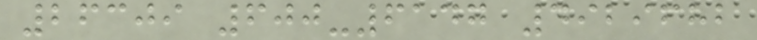26309 600-6147 4929682
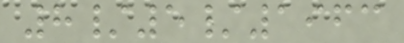8/5/1963
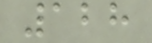128
